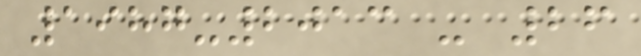1987-2013 - 26
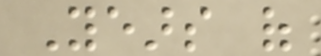Years of
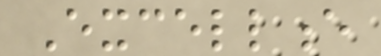Excellence
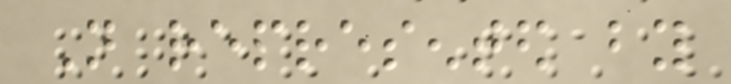Not represented by
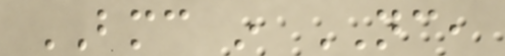BMC in NC,
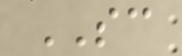SC
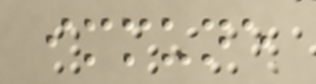immune
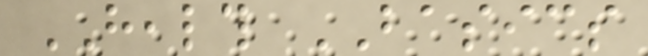HEALTH BASICS
